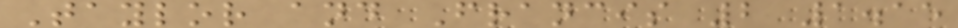Taylor and Francis 2 1.15
